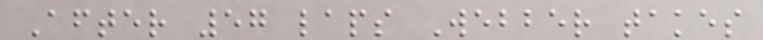After 57 laps Webber takes
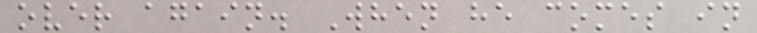over again. When he comes in
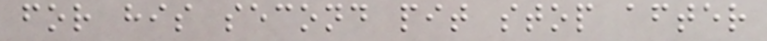for his second pit stop after
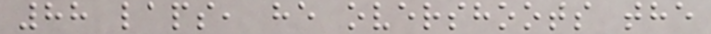88 laps, he overshoots the
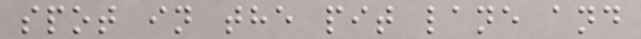spot in the pit lane and
